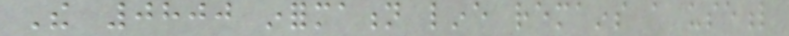The 0800 information line remains a useful
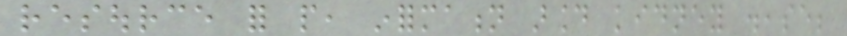resource for people, information around kidney disease;
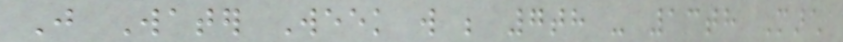Just Water Week will be 7th - 13th March
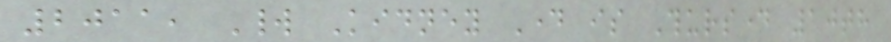2011, World Kidney Day is Thursday 10th
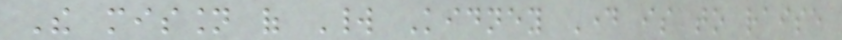The mission of World Kidney Day is to raise
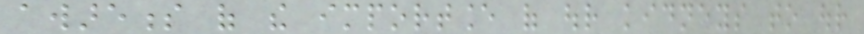awareness of the importance of our kidneys to our
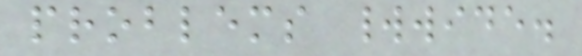problems worldwide.
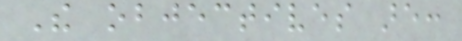The objectives are:
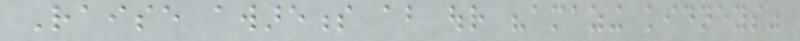Raise awareness about our "amazing kidneys"
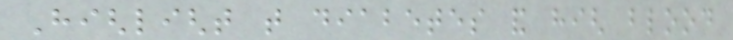Highlight that diabetes and high blood
